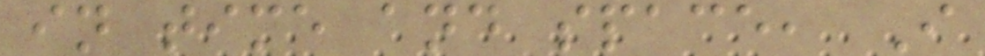in time and space, I
